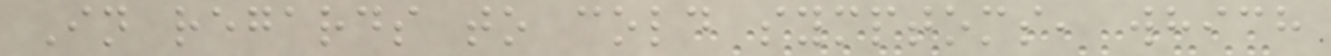In regards to cold symptoms, which
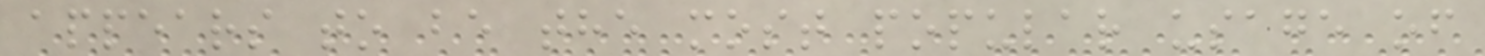appears to be the most popular usage of
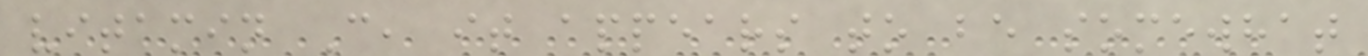vitamin C, it appears to be somewhat
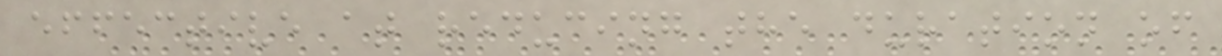effective at reducing the duration of
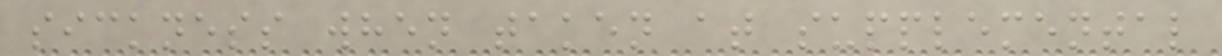sickness when taken at supplemental
